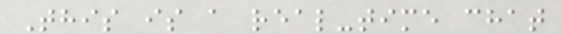This is a real-time chat
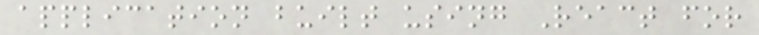application built using React for
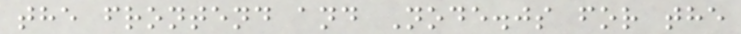the frontend and Node.js for the
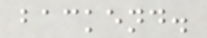backend.
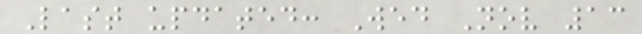Last updated: Wed Nov 13
